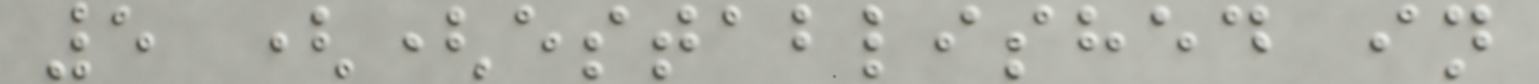5 ((established in
